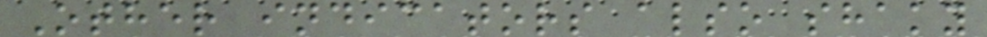Other indicators also shaky
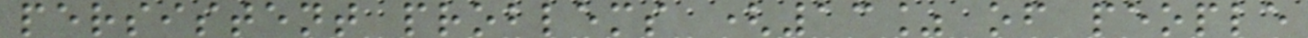persistent problems (13% of people
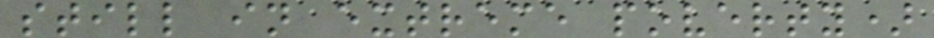still in extreme poverty)
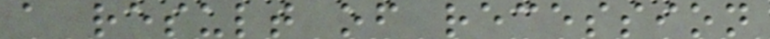a result of recession
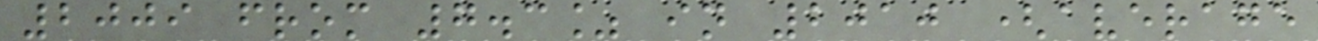2009 from 7.3% in 2010 (average
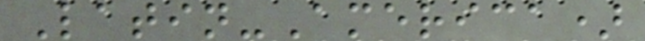Latin-America)
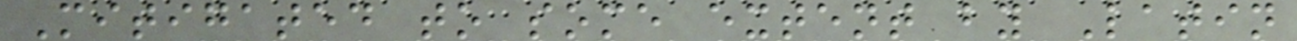Mitigated to some extent by Latin
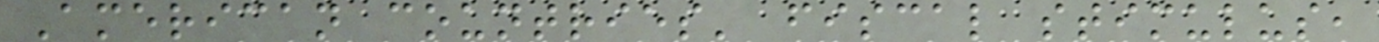American countries' fiscal stimulus,
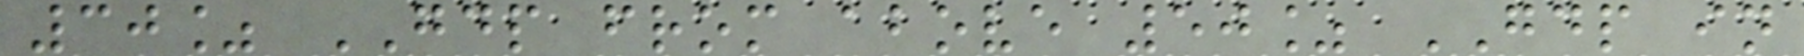30% GDP from above 50% GDP in
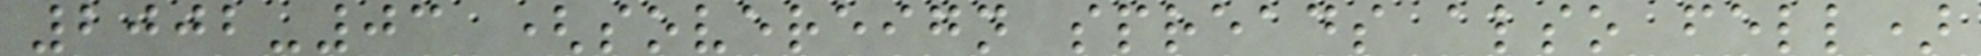2002-03 (sovereign spreads also fell)
